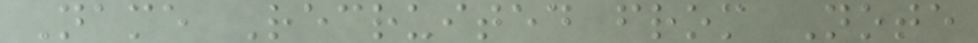Name Recruited from Note
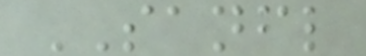SANFL
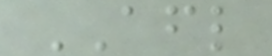AFL
